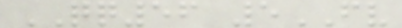QQ56 5FV
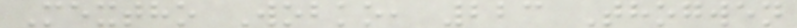Mextho Wobko, 223 Thogwen
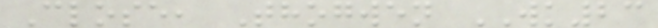Close, Thogwen WK23
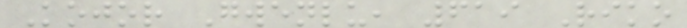Kojor Gwenlu, 619 Riko
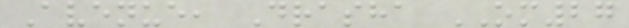Avenue, Drasha OM27
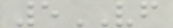5VF
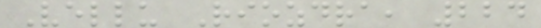Vellu Riozdra, 224
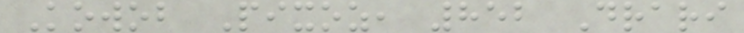Kowob Pixoz, 852 Drari
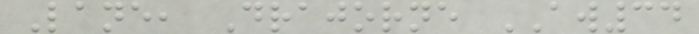Lane, Drajorne AW34
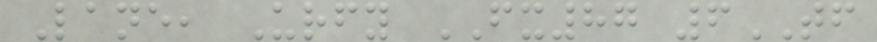Lane, Urfy FX87 6TF
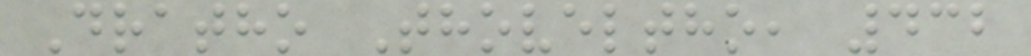Dratho Thoveltho, 432
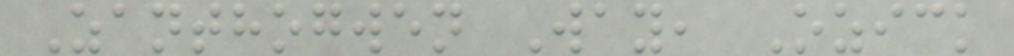Zanthogwen Way, Ozick
